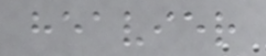heavier
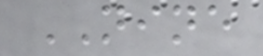NINE
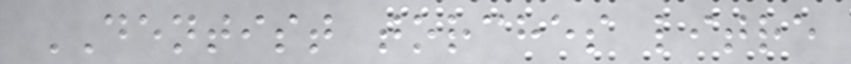DENTIST torches litre
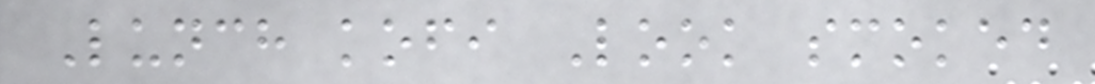Lunch kofi Look smoked
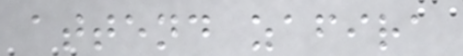attend zafira
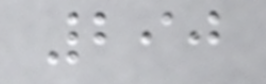290
